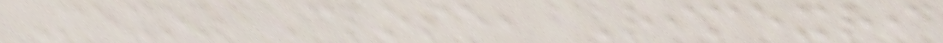Mexoz Close, Rimexri
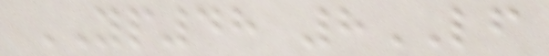YP48 8LF
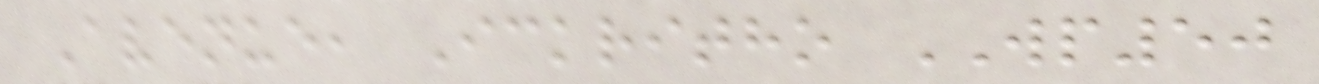Avenue, Ickritho WP50
